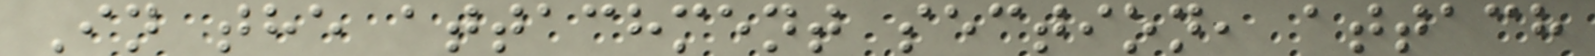In the attachment section, attach
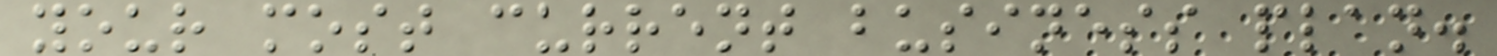your most current business plan.
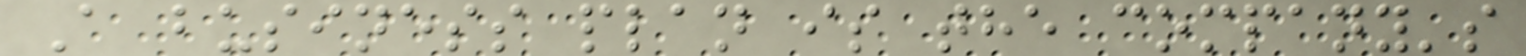A business plan is the company's
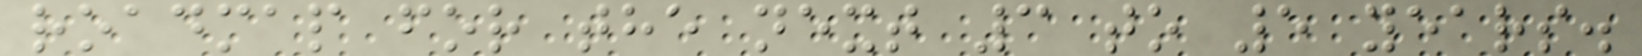roadmap for the next 3 to 5 years.
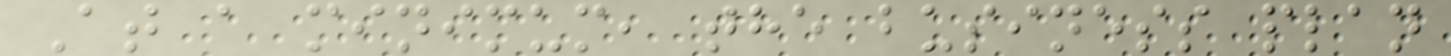At a minimum, the business plan
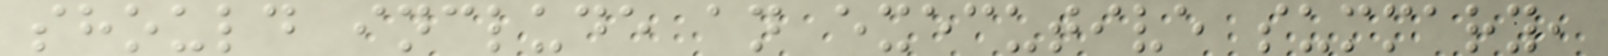should include an executive summary,
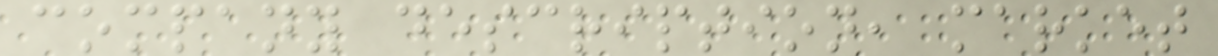company description, market
